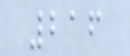216
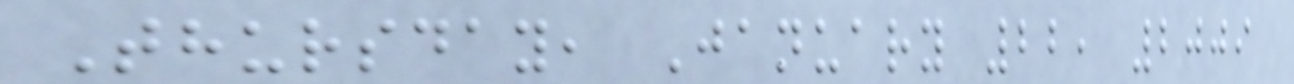Thursday, January 22, 2009
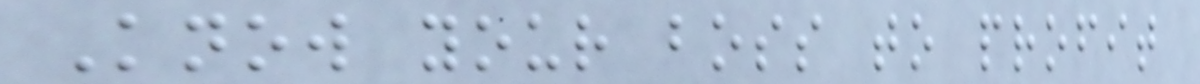Know your boss to profit
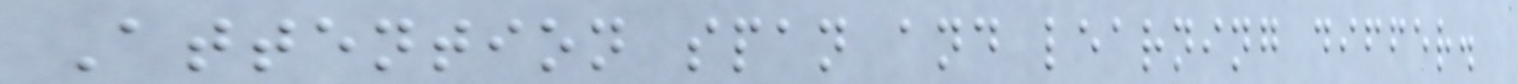Attention span and learning differ.
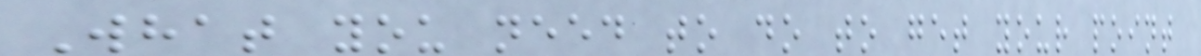What you need to do to get your point
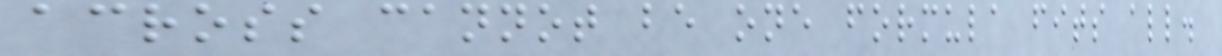across cannot be one formula fits all.
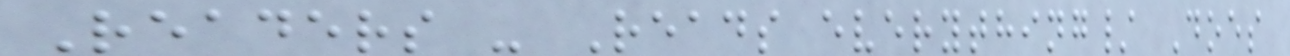Readers - Reads everything/ Does
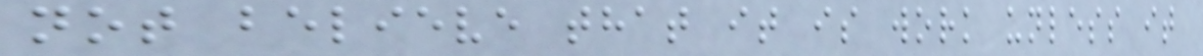not believe that it is work unless it
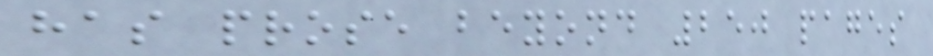has prose beyond 250 pages
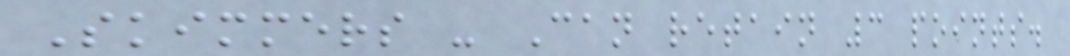Skimmers - Can retain 3 points.
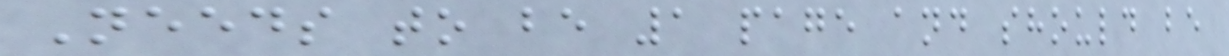Needs to be 1 page and should be
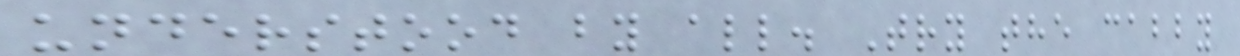understood by all. Try the cabby
